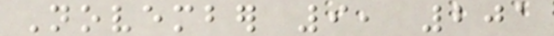November 9, 201
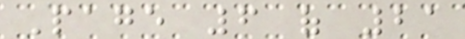Page 6 of 21
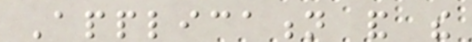Application and the
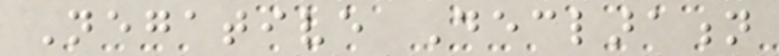Negative Declaration
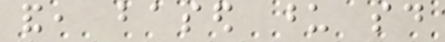and, based upon said
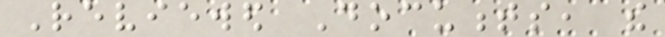Reviewed Documents, the
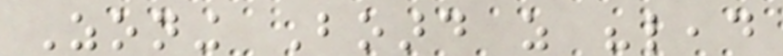Zoning Board as "lead
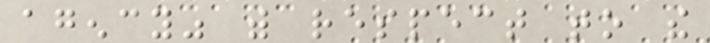agency" with respect to the
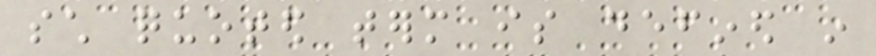such quoted term is defined in
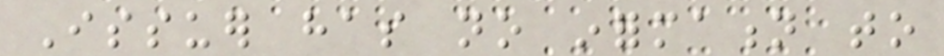Issuer has no information to
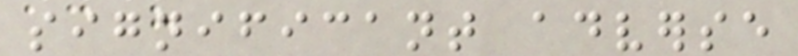significant adverse
